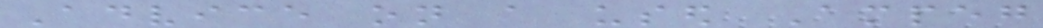Advice on a used Ampeg
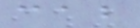cab
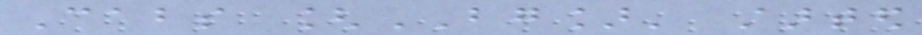Cabs [BG]' started
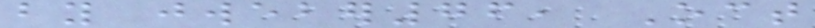by jweber76, Oct
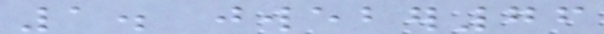1. jweber76
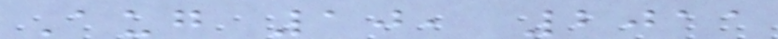Aug 10, 2011
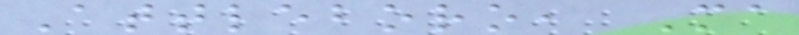Attleboro, Ma
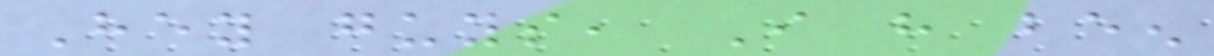Hey guys, I have been
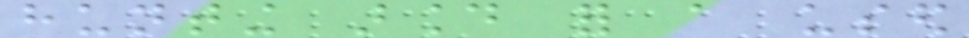hunting around for a used
